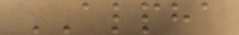ALPHA
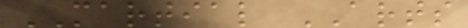MARTIAL ARTS
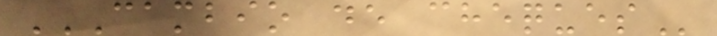CAMBIO DE CHEQUES
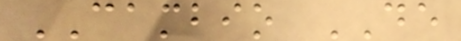CAMBIO DE
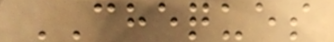CHEQUES
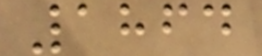1864
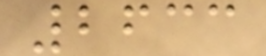2633
